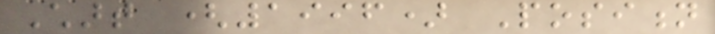Chart (1996) Position
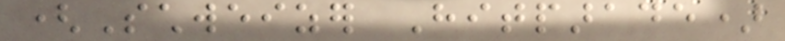(Schweizer Hitparade)
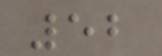52
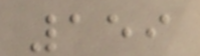159
